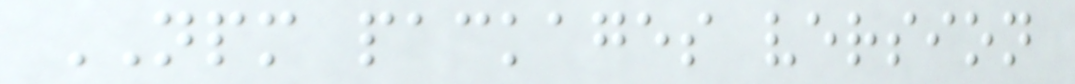NPM packages version
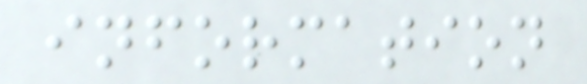information
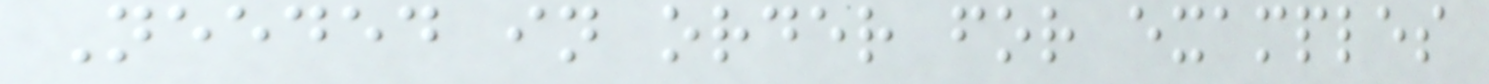Needed in order for examples
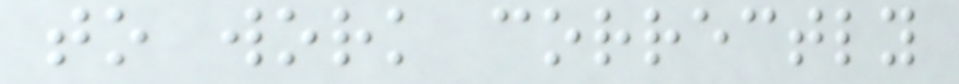to work correctly
